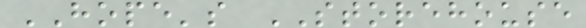HOPE's STOREHOUSE
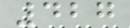427
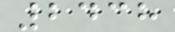2438
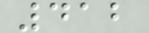412
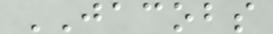JACOBS
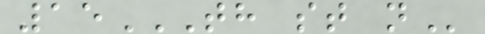15TH ST N
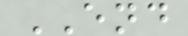END
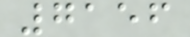7156
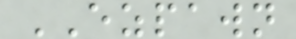EZPAWN
